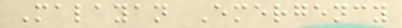Malayan Emergency
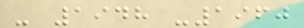- 1948 -1960
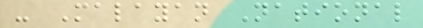- Malayan National
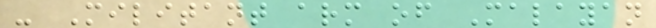- Militant arm of Malayan
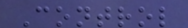Control
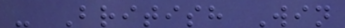- British Win
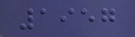1957
